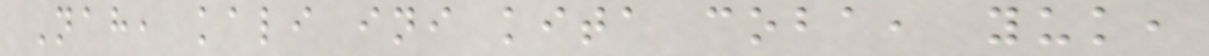Nah, kali ini kita coba, yuk,
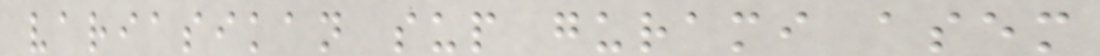variasikan sup gurami asem
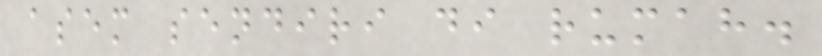asem sendiri di rumah.
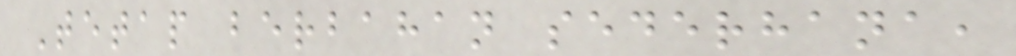Tetap berbahan sederhana,
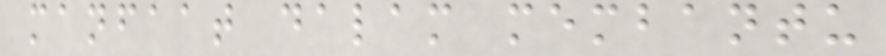manfaat dalam membantu
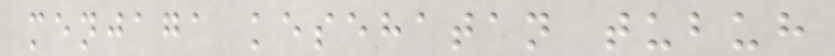menjaga kesehatan tubuh
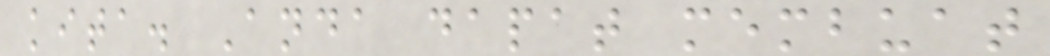kita. Anda dapat membuat
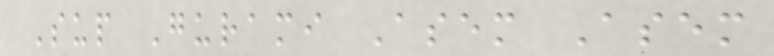Sup Gurami Asem Asem
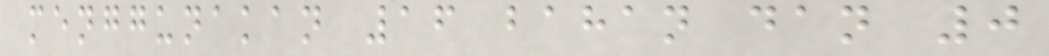menggunakan 16 bahan dan 0
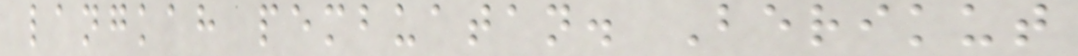langkah pembuatan. Berikut
